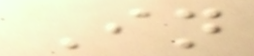In
